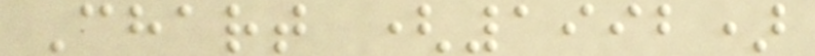Chart (1992)
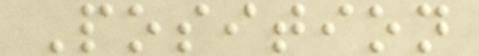Position
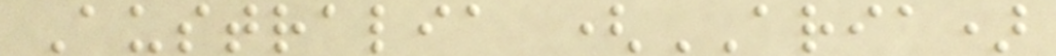Australia (ARIA)
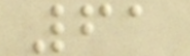61
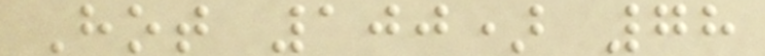Hot 100) 78
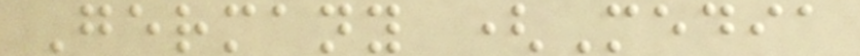Germany (Media
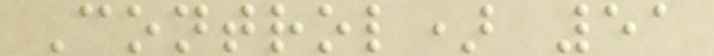Control) 51
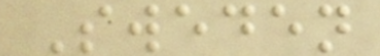Sweden
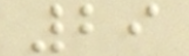29
